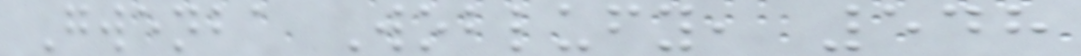Gwenba Woblufy, 548
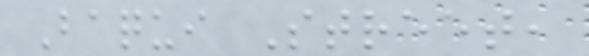Baqui Street,
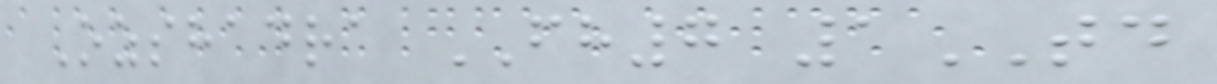Ozshadra FH7 1TD
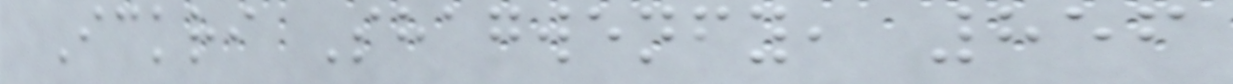Ickri Shagwenfy, 856
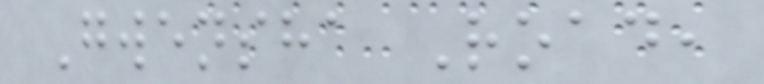Gwensha Road,
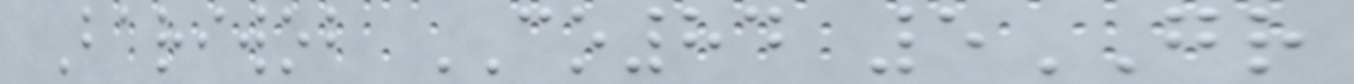Bariwob CO84 5GR
